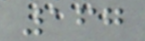167
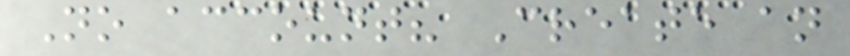No account? Create an
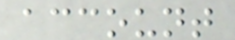account
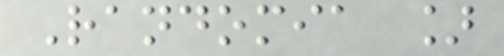Randomia ]
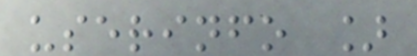userinfo ]
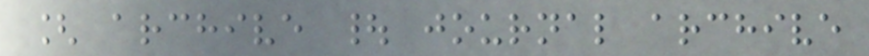[ archive | journal archive
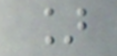]
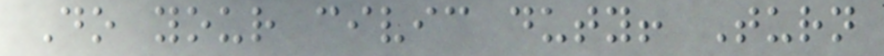Do your civic duty! Turn
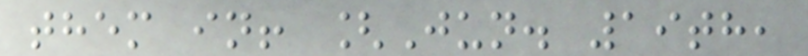them in! [Jun. 19th,
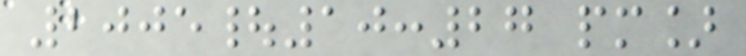2005|10:27 pm]
